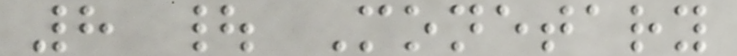8 | Monetary
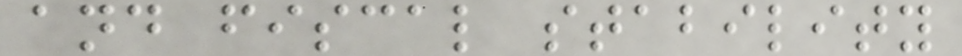and fiscal stability
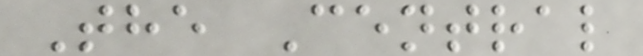The Central
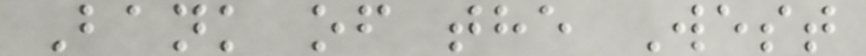Bank of the West
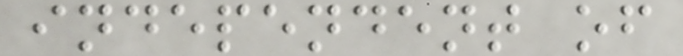independent of
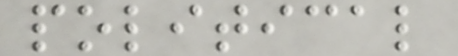political
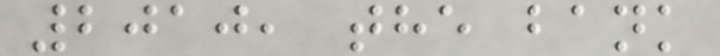2010, the bank
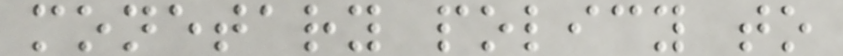monetary policy to
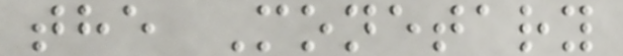the Monetary
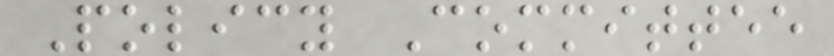Policy Committee
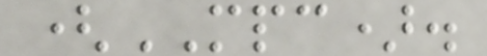(MPC).
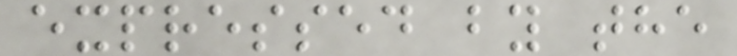expressed by the
